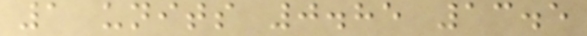1 units 0.85 13.5
